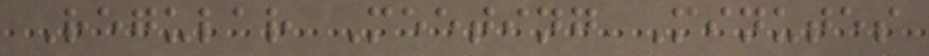Regular Meeting Minutes
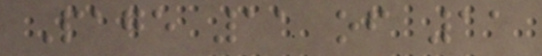Page 11 of 11
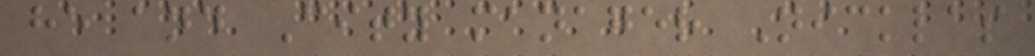he and City manager Nicklas
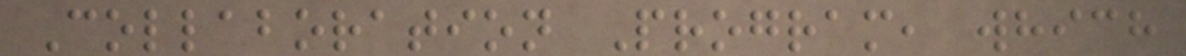Collaboration Program, which
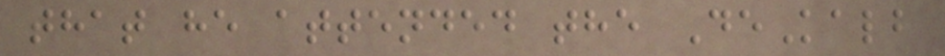that he attended the DeKalb
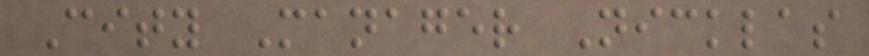City Manager Nicklas
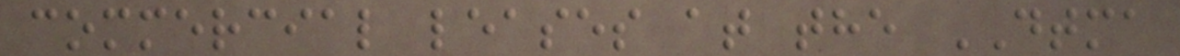commercial leases at the DTMA
